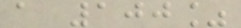a 100%
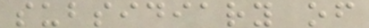subsidiary of
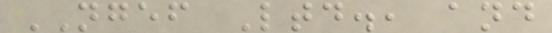NGEF Ltd., and
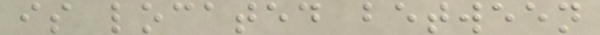is located between
